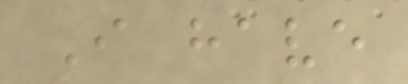I have
